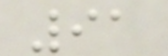91
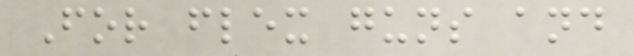For flex guns and
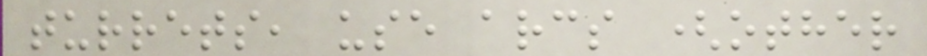turrets, use arcs (other
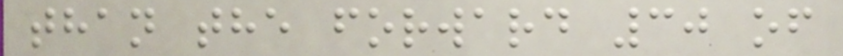than the forward 30 of
